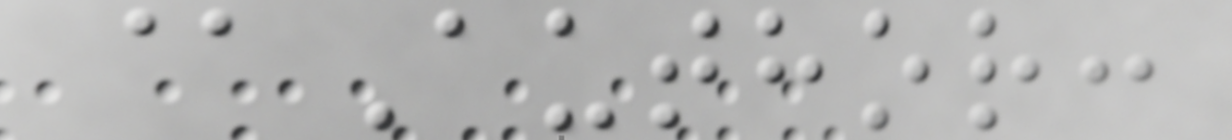@Author:
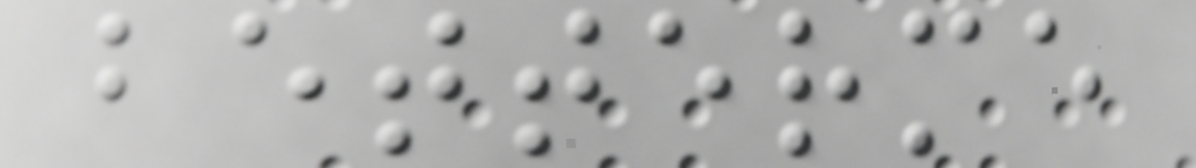betterme
